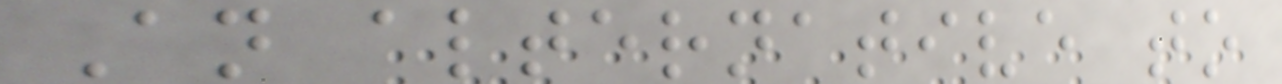An alternative to
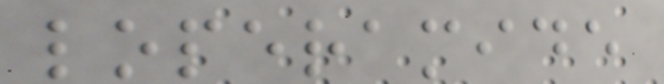loperamide
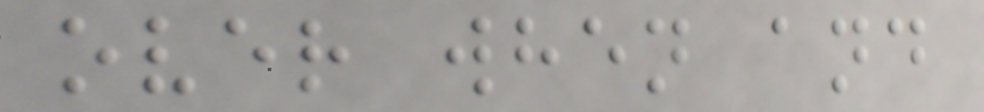over when and
